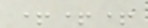+++
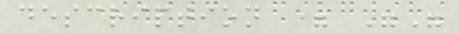description = ""
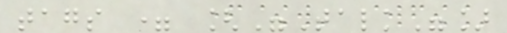tags = ["Talk"]
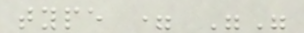type = ""
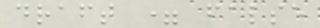draft = false
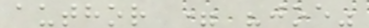author = "joe"
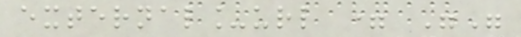external_url = ""
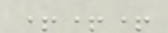+++
